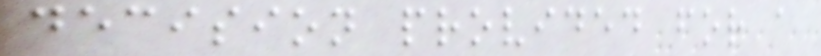decision provided for a
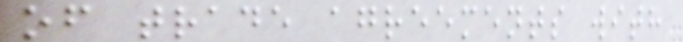of trade agreements with
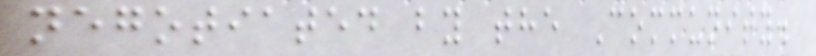negotiated by the Community.
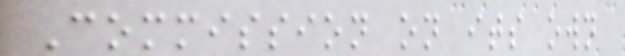Commission on its own
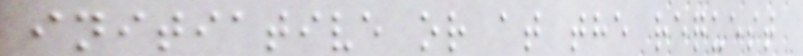initiative or at the request
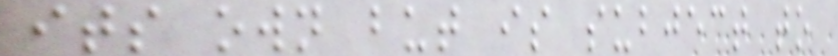its own but is subject to
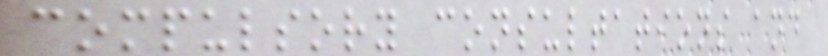compulsory consultations and
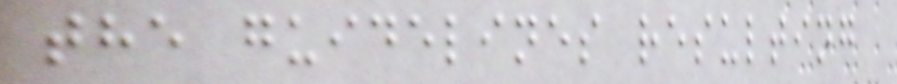the guidelines resulting
